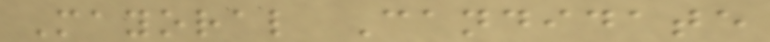Mayoral Candidate
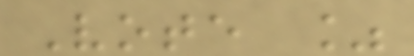Vote %
